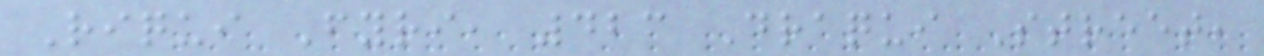Riqui Fyri, 423 Draqui Street,
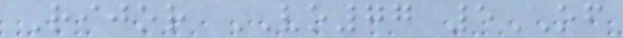Rijor VO77 5OF
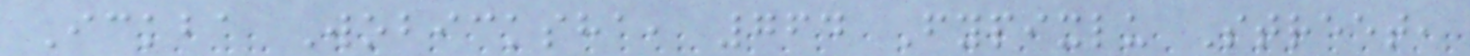Ickba Wobicksha, 764 Fypixlu Street,
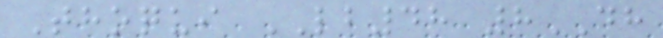Thoqui LB48 8DH
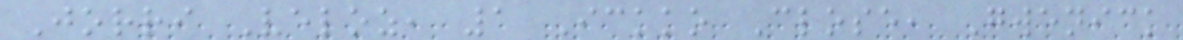Jorri Veloz, 1 Ickko Close, Gwenick
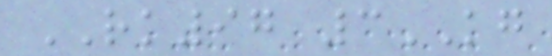RK97 3KG
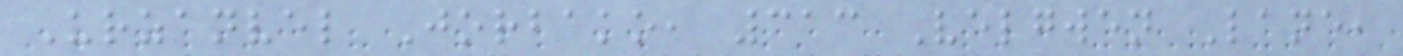Urzanvel Jorbako, 313 Velgwen Lane,
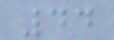44
